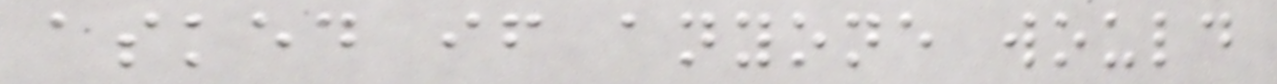asked if anyone would
